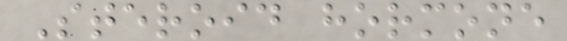Steroid hormone
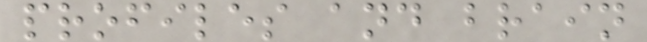profiles and brain
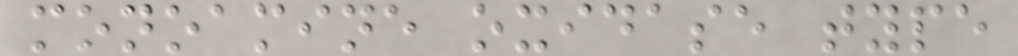monoamine oxidase type
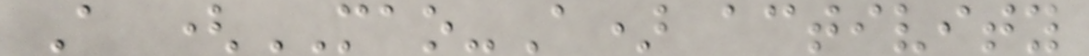A (MAO-A) activity
